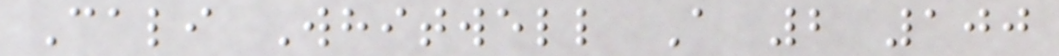Cali Whitwell A 2 100
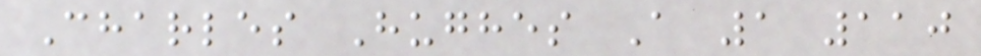Charles Hughes A 1 110
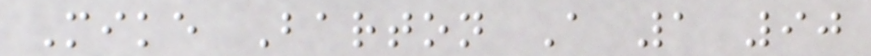Mike Barton A 1 90
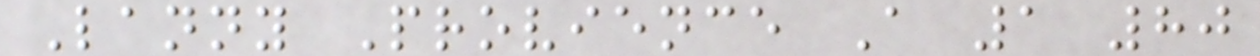Lanny Provience A 1 80
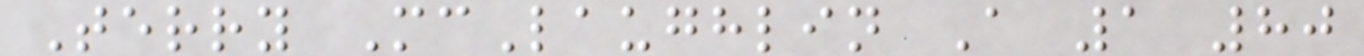Terry McLaughlin A 1 80
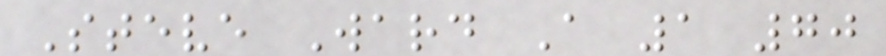Steve Ward A 1 70
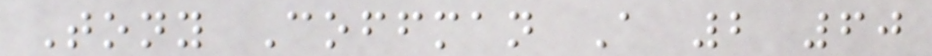Tony Coffman A 2 60
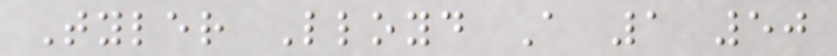Tyler Lloyd A 1 50
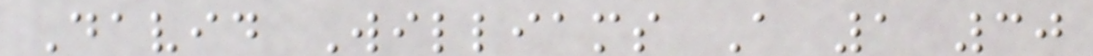David Williams A 1 30
